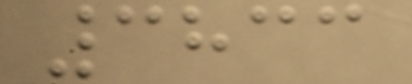3833
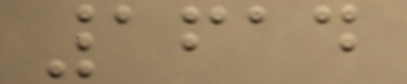1614
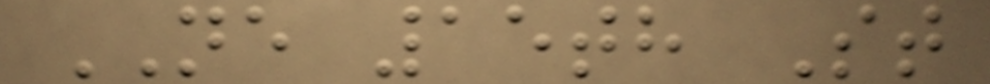NE 15th St
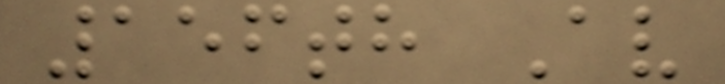156th Av
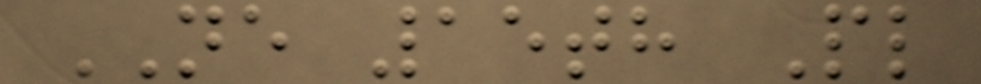NE 15th Pl
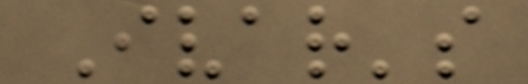Ivar's
